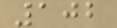102
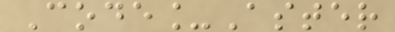Code_Aster
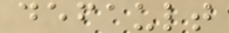default
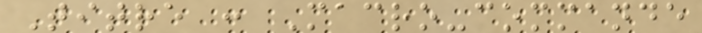Titre : Macro-commande
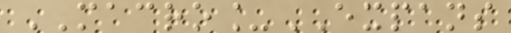MACRO_EXPANS
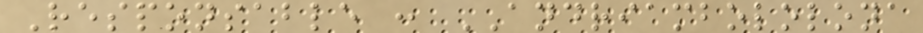Responsable : ANDRIAMBOLOLONA
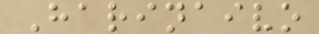Harinaivo
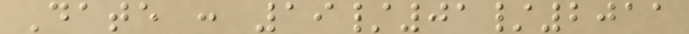Date : 19/01/2011
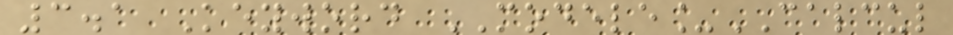3.1 Keyword MODELE_CALCUL
